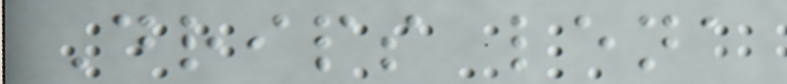Drips lena
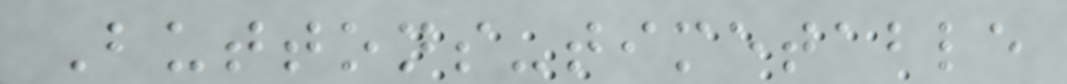Buttons-timetable
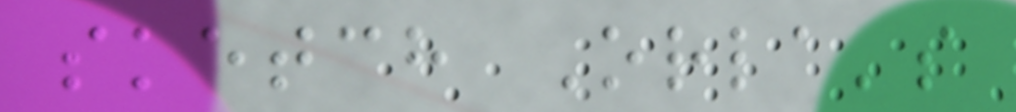sketch Orla's
